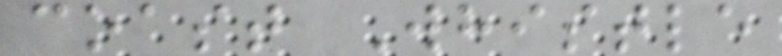coast Whistle
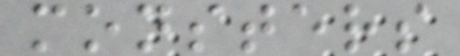monsters
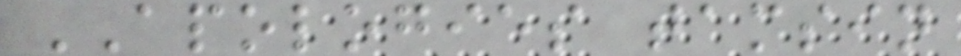APOLOGIES tamsin
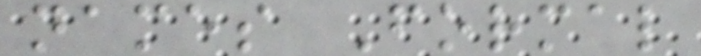names Formal
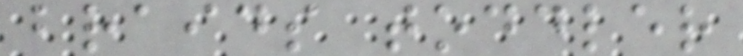braids toddler
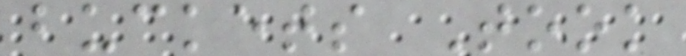buckets Took
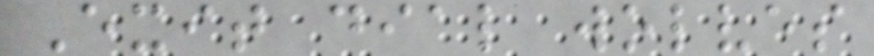Exit dial wolves
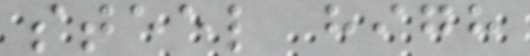steel high
